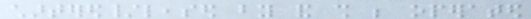chartered/leased by and shall be operated
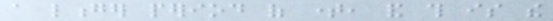a longer period of time, and this is the
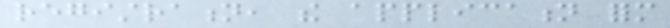registration, the application form
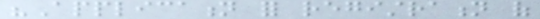"Application for registration of
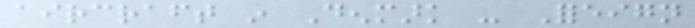aircraft in Denmark - Foreign
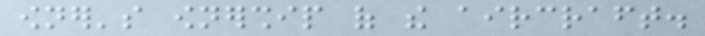owner's ownership of the aircraft.
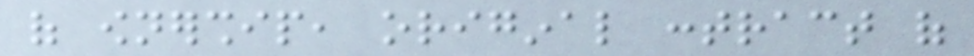of ownership, original contract of
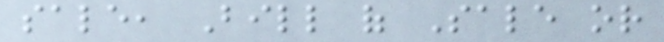sale, Bill of Sale or
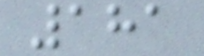181
